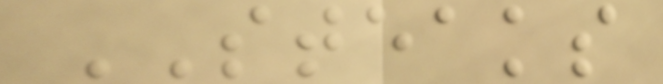STEAKS
